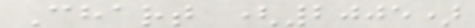Chart (2005)
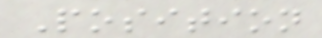Position
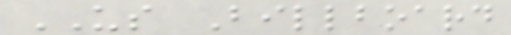US Billboard
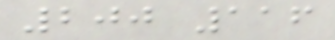200 116
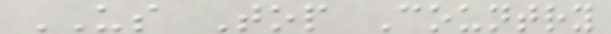US Top Country
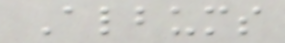Albums
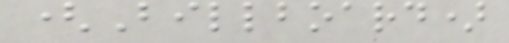(Billboard)
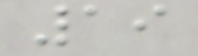19
